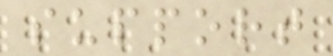support
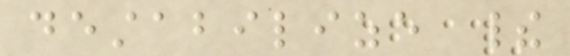destabilize their
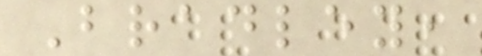Bradley,
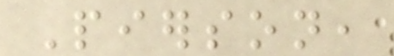Pierson,
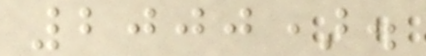2000).
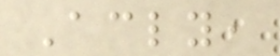Accordingly,
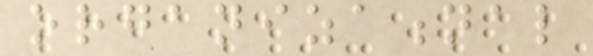organizational
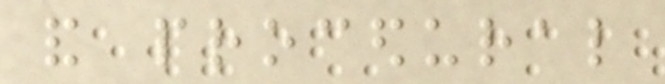and procedural
